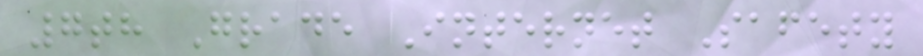7th Grade Internet Safety
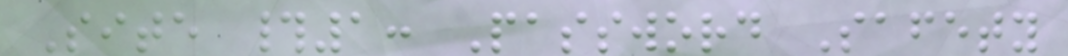Site #1: Password Safety
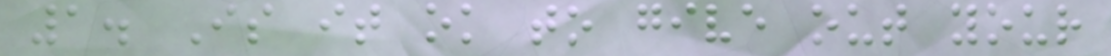1. Is it ok to give out your
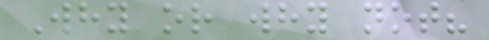Why or why not?
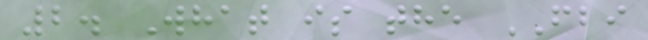2. What is the FBI
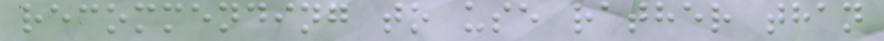recommending to use rather than
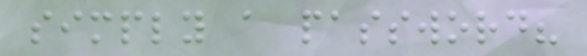simply a password?
